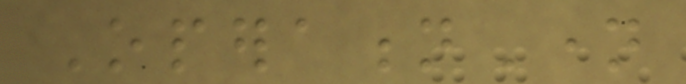OperationName
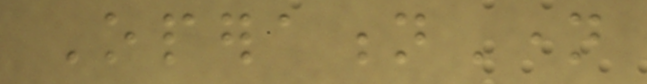OperationName
